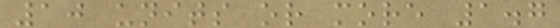10 units or more 1.7
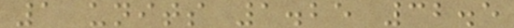1 units 1.25 32.5
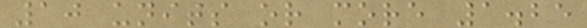10 units or more 1.25
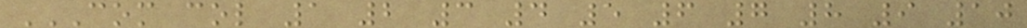COM COL 1 2 3 4 5 6 7 8 9 10
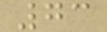73
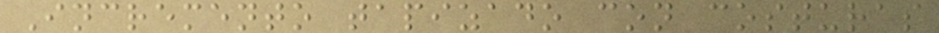Incremento tapizado con costuras
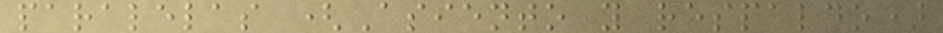paralelas (Asiento y respaldo)
